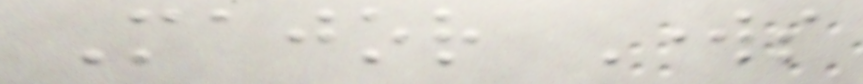Major Works
